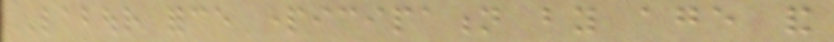Labour force participation by age and
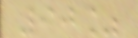90%
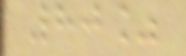80%
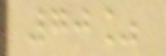70%
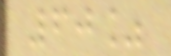60%
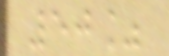50%
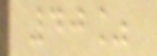40%
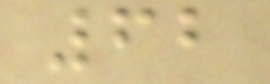62
